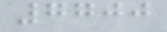7700
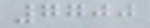7700
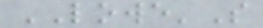LOWE'S
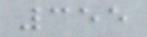355
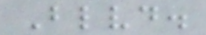Blvd.
